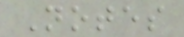Notes
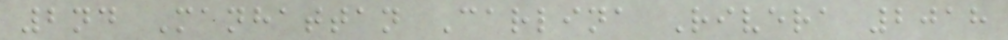2nd Manhattan Carlina Rivera 2018
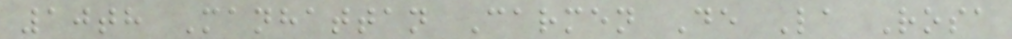10th Manhattan Carmen De La Rosa
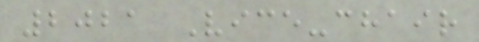2021 Vice-chair
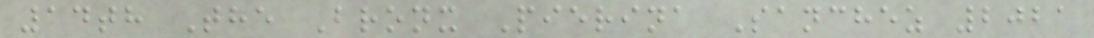14th The Bronx Pierina Sanchez 2021
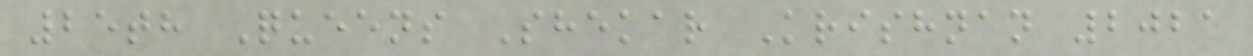25th Queens Shekar Krishnan 2021
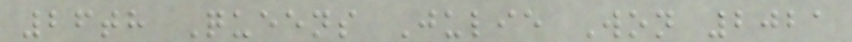26th Queens Julie Won 2021
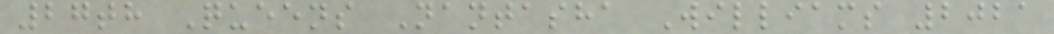27th Queens Nantasha Williams 2021
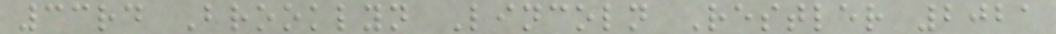33rd Brooklyn Lincoln Restler 2021
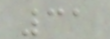31
